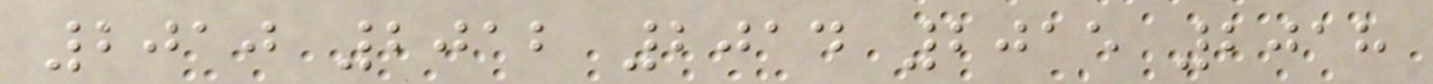2010 2012 2014 2015 2018
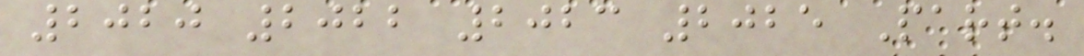2020 2022 2023 2025 Part.
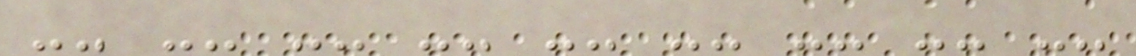-- -- -- -- -- -- -- -- --
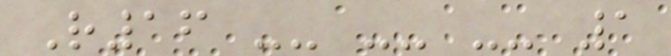R16 -- -- -- 1
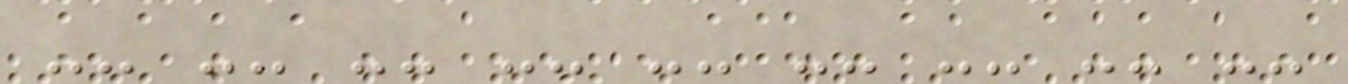-- -- -- -- -- -- -- -- --
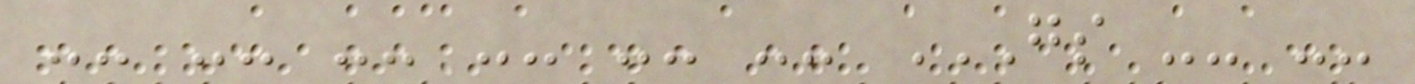-- -- -- -- -- -- GS -- --
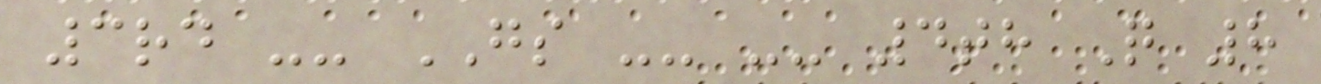3rd -- GS -- -- 4th Q 8
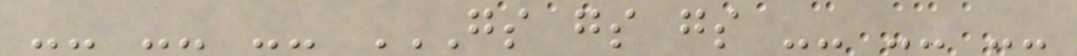-- -- -- GS GS GS -- -- --
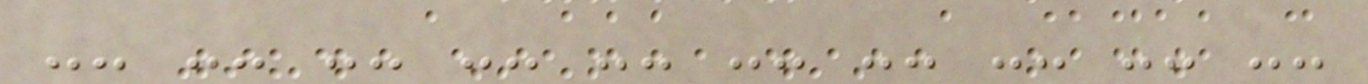-- -- -- -- -- -- -- -- -- --
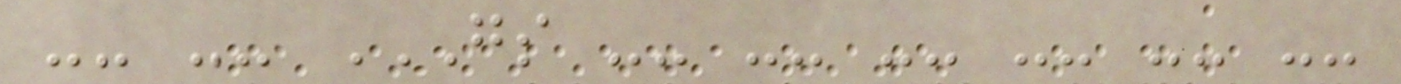-- -- GS -- -- -- -- -- --
